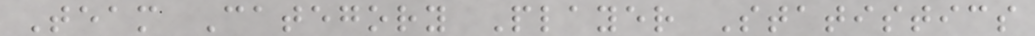Team Category Player Statistics
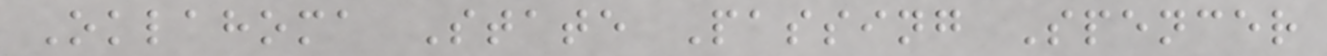Oklahoma State Passing Spencer
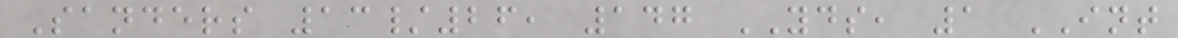Sanders 13/26, 147 YDS, 1 INT
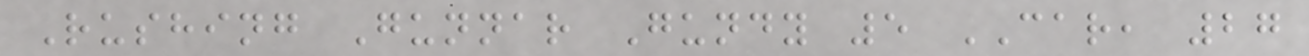Rushing Gunnar Gundy 5 CAR, 27
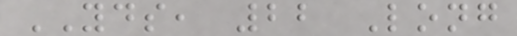YDS, 22 Long
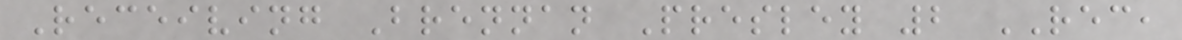Receiving Brennan Presley 2 REC,
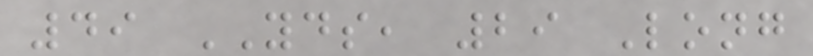49 YDS, 29 Long
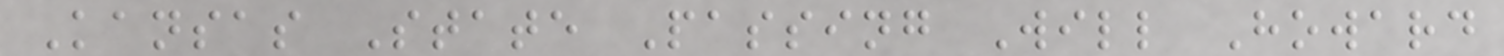Kansas State Passing Will Howard
